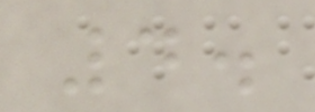4.
